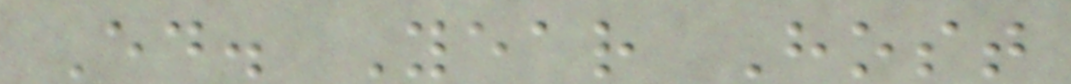Ed. Year Host
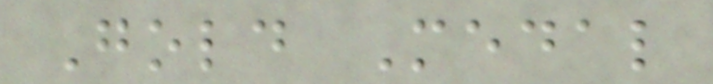Gold Medal
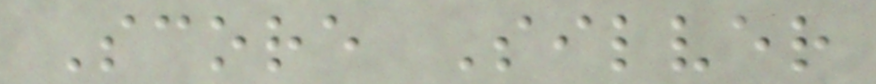Score Silver
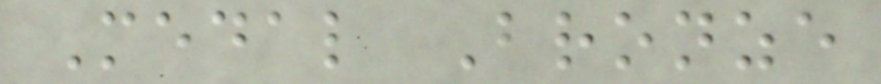Medal Bronze
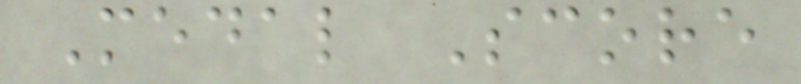Medal Score
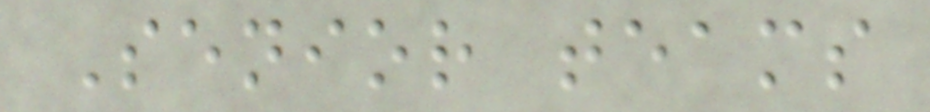Senior teams
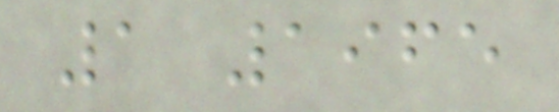1 1965
